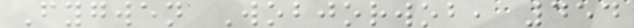Fygwen Wobjorwob, 454
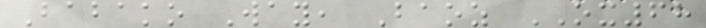Babako Way, Baoz OX68
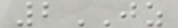2JZ
